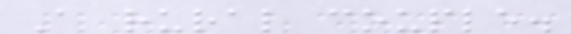A rural couple.
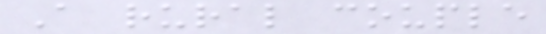A rural couple
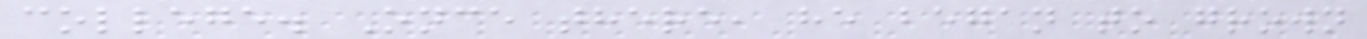college. Once there, he began to grown
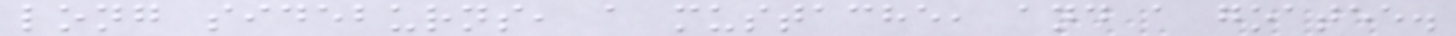long sideburns, a mustache, and a goatee.
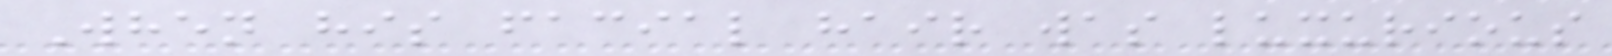When his facial hair was luxurious
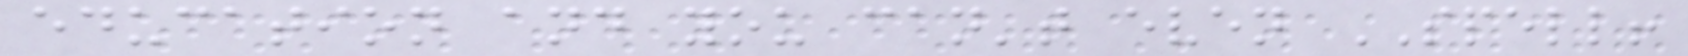education and you can't even SPELL!
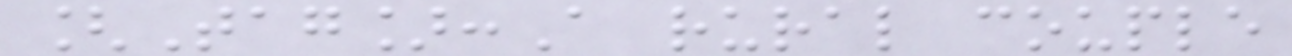[Tag]:A rural couple
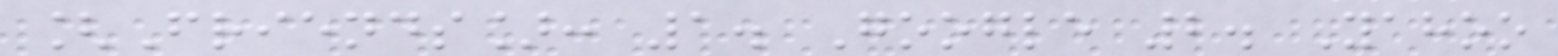[Friends]: 1. Google 2. Yahoo
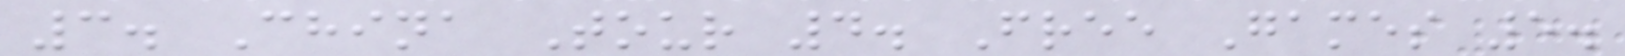3. China Tour 4. Free Games 5.
